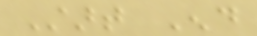Start End
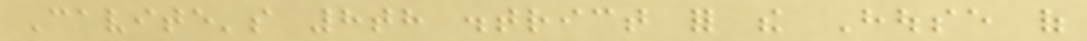Cavite's 8th district for the House of
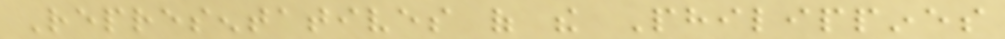Representatives of the Philippines
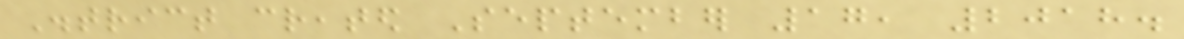District created September 17, 2018.
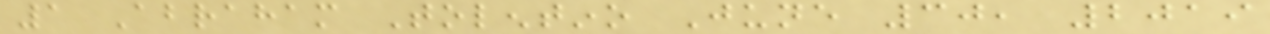1 Abraham Tolentino June 30, 2019
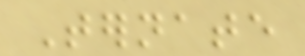Ternate
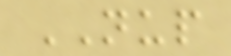NUP
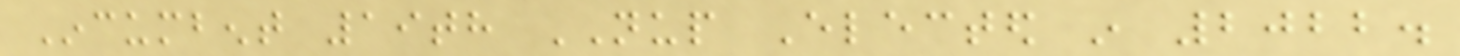Incumbent 19th NUP Elected in 2022.
